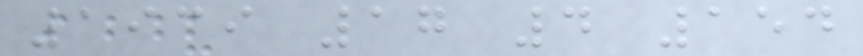1939 17 4 154
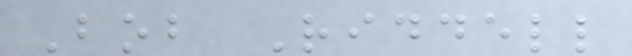Bob Riddell
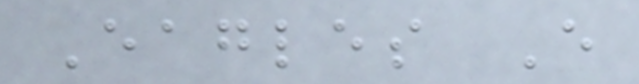Eagles E
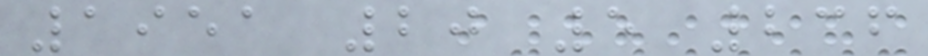1951 20 5 236
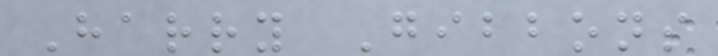Harry Gibbons
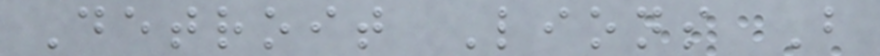Detroit Lions B
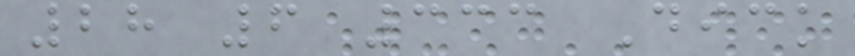28 6 333 Dick
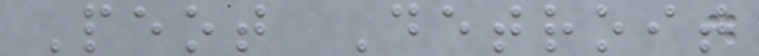Peot Detroit
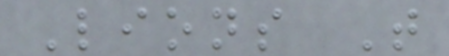Lions T
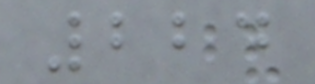224
